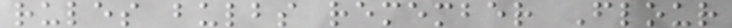rules bulbs remember Flour
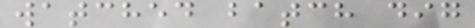watched batch dig
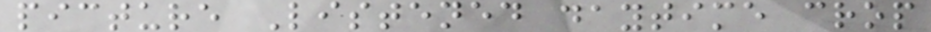picture Listened daytime crop
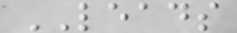LEADS
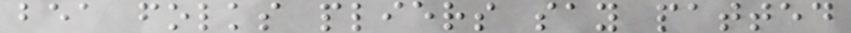bea folks pliers say patted
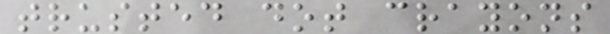trusted dot crayons
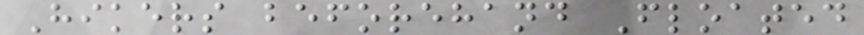Hikers beforehand Floated
